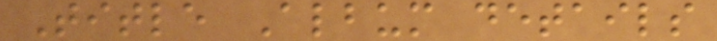Title Album details
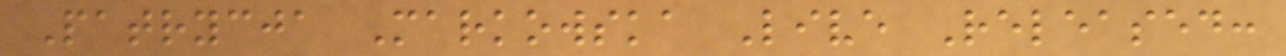Patrycja Markowska Live Released:
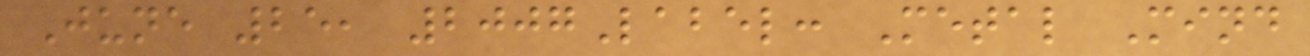June 25, 2007Label: Metal Mind
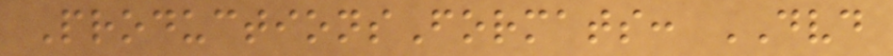ProductionsFormats: DVD
